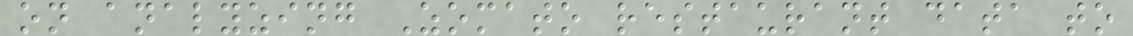on analyzing Zomato restaurant data to
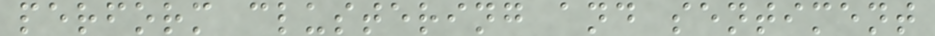perform clustering and sentiment
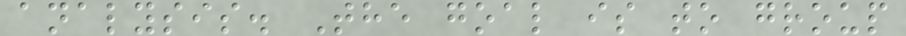analysis. The goal is to group
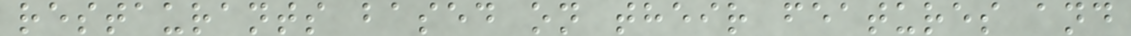restaurants based on their features and
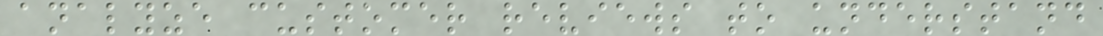analyze customer reviews to understand
